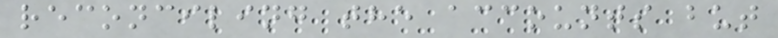reconciling the accounts but
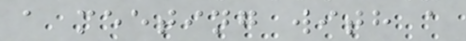a meeting with a
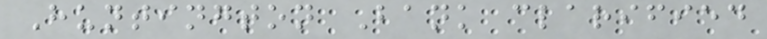Huntington Bank clarified
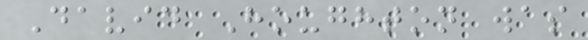David Houghton was
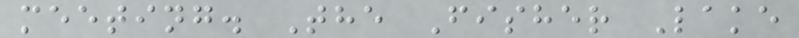meeting. The Fisher Lake
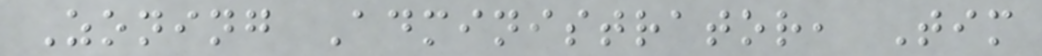Zoning Administrator, Tim
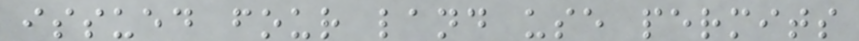issued four land use permits
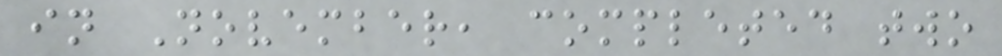in November, completed two
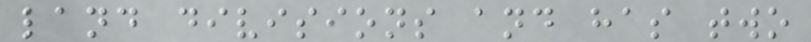land divisions and has two
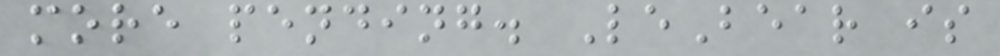more pending. LeBear is
